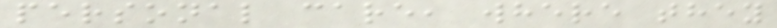personal care, where they
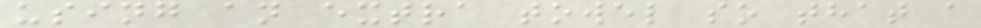using an extra towel so that a
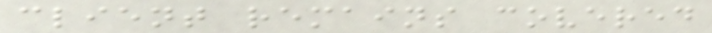client remains covered
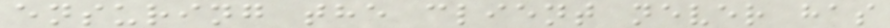ensuring the client never has
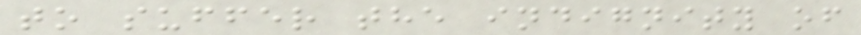to suffer the indignity of
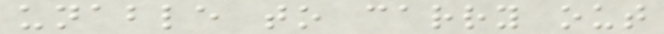unable to carry out
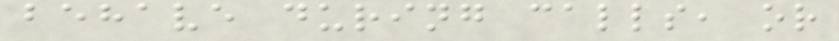behave during calls, or
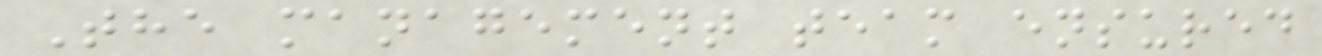The management team ensured
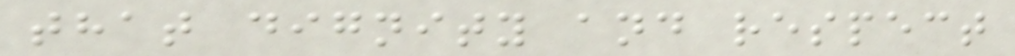that dignity and respect
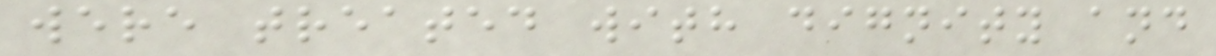were treated with dignity and
